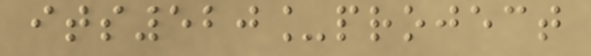its520_project
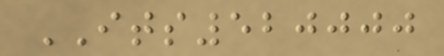ITS520000
